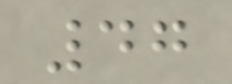47
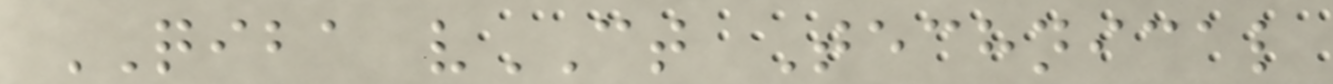QIBA vCT Technical
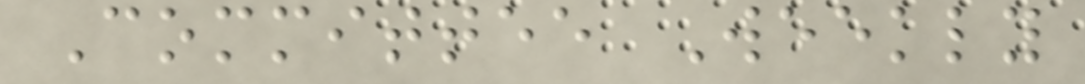Committee Weekly
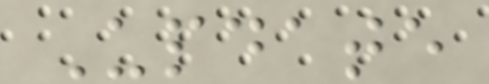Update
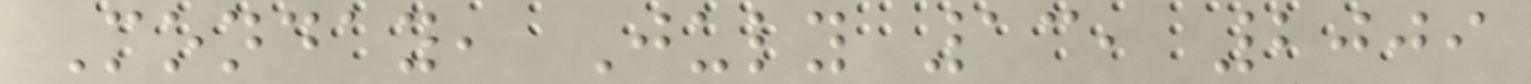Monday, July 13, 2009
